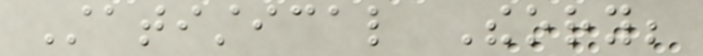Statistical Theory;
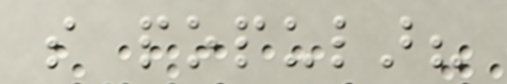so popular?
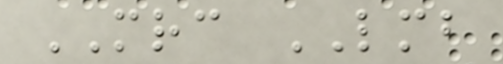MRC LMB
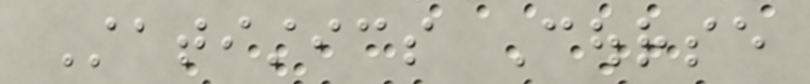Statistics Course
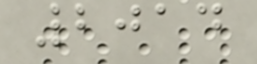2014
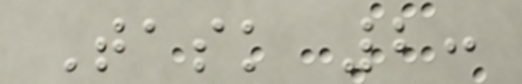Task 2:
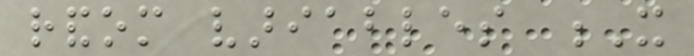random variables X
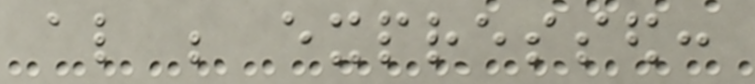also be expressed:
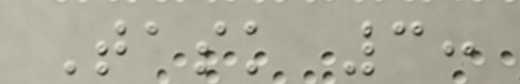Task 3:
